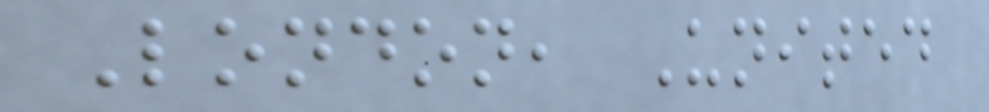London, United
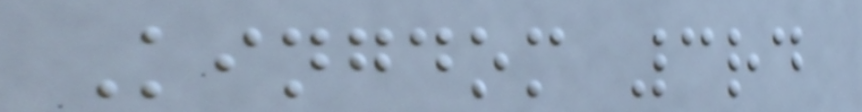Kingdom 3rd
